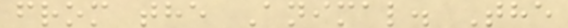from the Animal. The
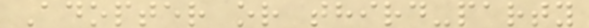Adopter or third-party
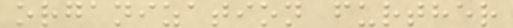organization further
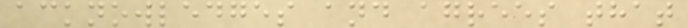acknowledges and agrees that
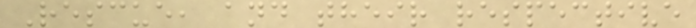Rescue, and their respective
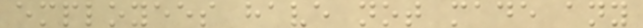employees have not made any
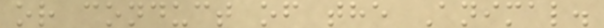or conduct of the Animal.
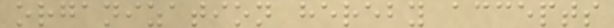organization hereby accepts
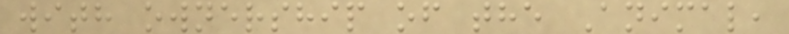with ownership of the Animal,
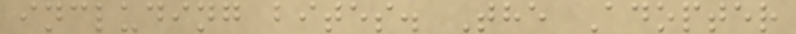including bites. The Adopter
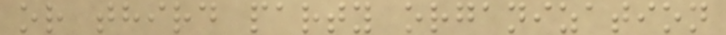or third party organization
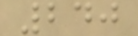240
